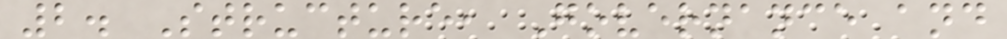2. Structure, Governance and
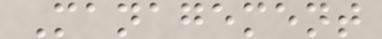Management
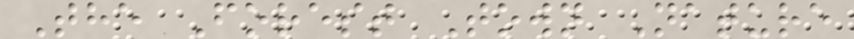The Forest Town Nature
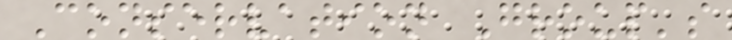Conservation Group's
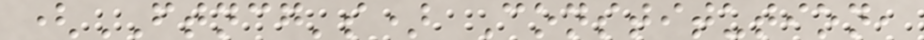(FTNCG's) Constitution,
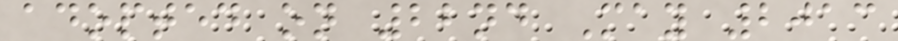adopted on 22nd May 2013
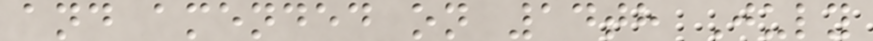and amended on 14th July
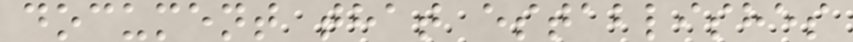document that establishes
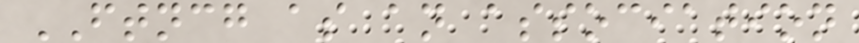FTNCG as an association
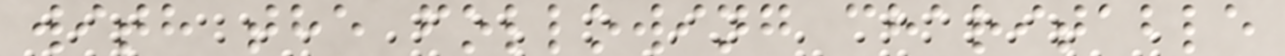with the following charitable
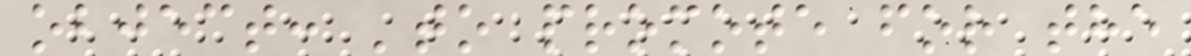object: 'to promote for the
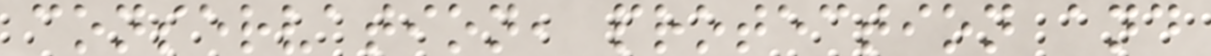conservation, protection and
